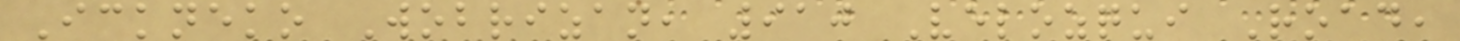Ickneko Wobrizan, 910 Velozqui Road,
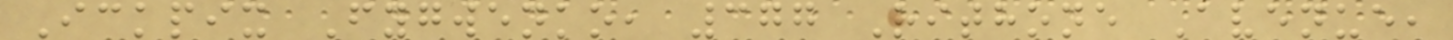Ickpix Fygwenko, 377 Rithone Avenue,
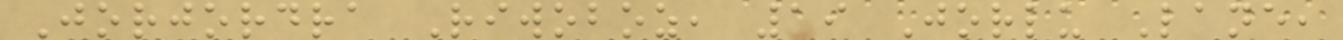Jorjordra Riwoboz, 19 Jorlu Lane,
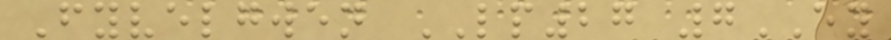Fyvelgwen LP27 7EY
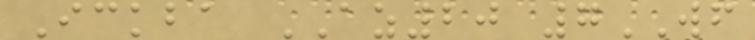Ickba AZ20 7WF
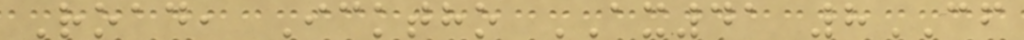Road, Icktho AX41 8CF
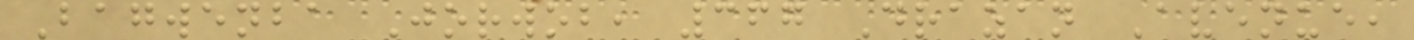Bagwenba Jorwob, 367 Drazan Avenue,
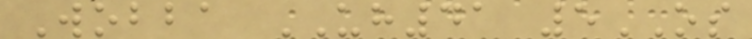Wobba UH41 5OS
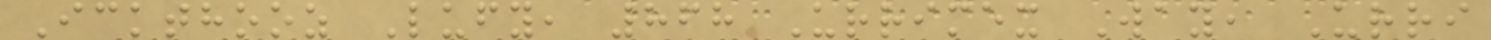Ickthooz Lufy, 868 Urrimex Way, Urri
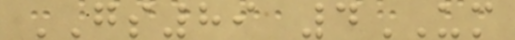GS89 4UM
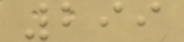299
